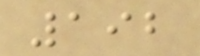192
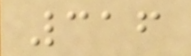316
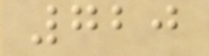720
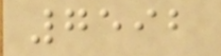7592
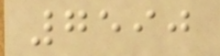7590
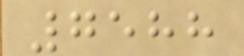7588
